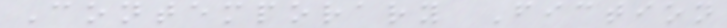Contemporary Fiction
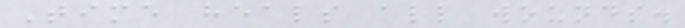Time heals all wounds.
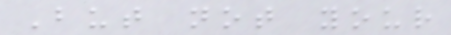But not your
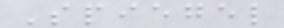Spiegel
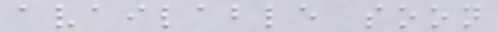available soon
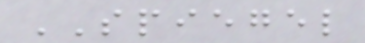SPIEGEL
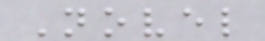Novel
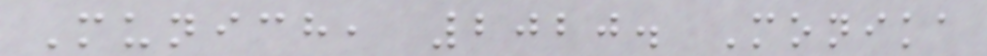Munich, 2020. Monika
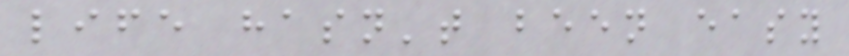life hasn't been easy
